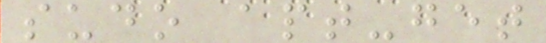sudo apt-get
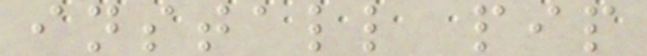install pip
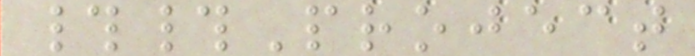##Project
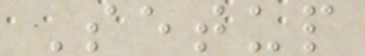Setup
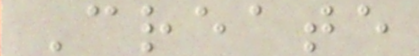Create
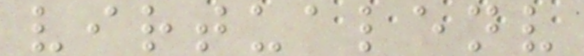virtualenv
